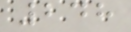248
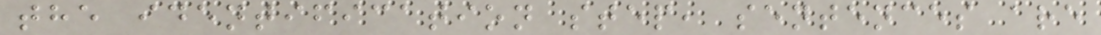the identification step, sentences are
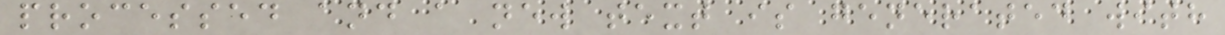processed and a new text is generated with
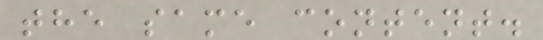the same content.
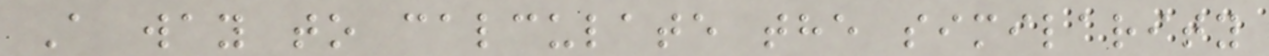A way to calculate the similarity
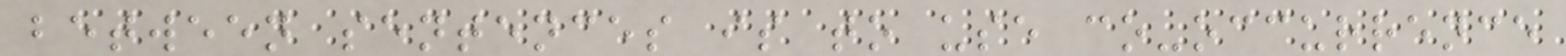between sentences is to use co-occurrence
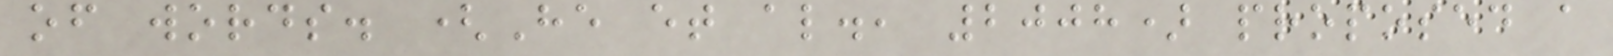of words. (He et al., 2008) proposed a
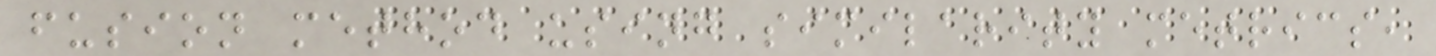fusion method using similarity metrics,
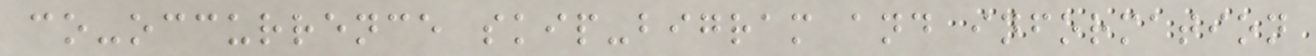co-occurrence skip-bigram and information
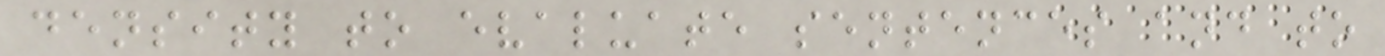density to evaluate sentences and to
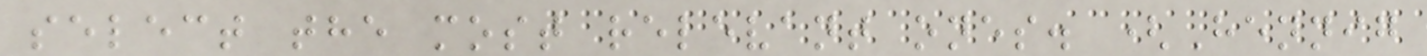select the most relevant ones. (Hennig
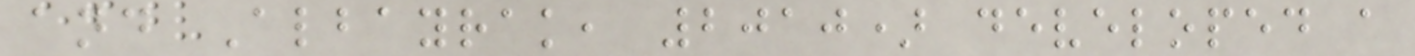and Albayrak, 2010) developed a
